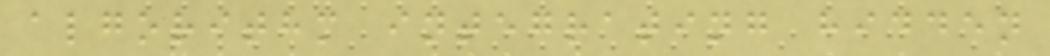algorithm integrating hidden
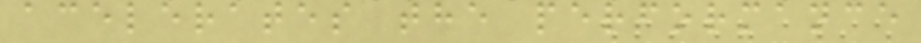acelerates the performance
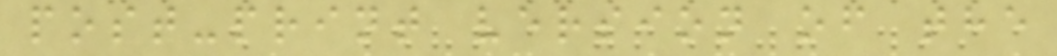post-print version of the
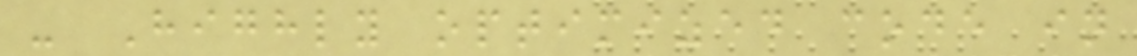- Highly optimized code in
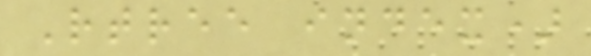Rtree index)
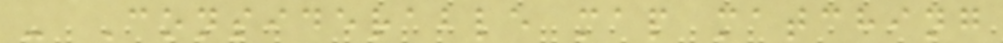- Considerable map matching
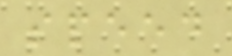speed
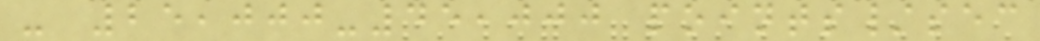- 25,000-45,000 points/sec
